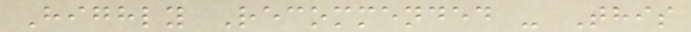Highly Recommended - This
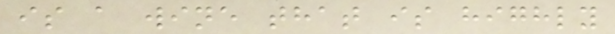is a wine that is highly
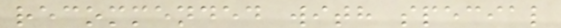recommended with special
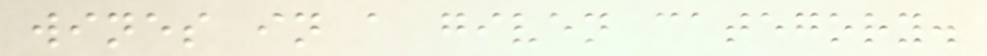wines in a given category.
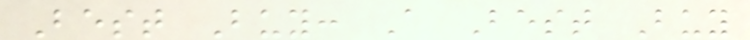Best Buy: A Best Buy
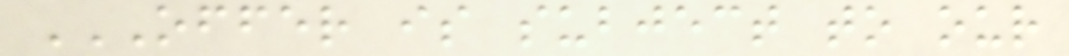OFFER IS SUBJECT TO OUR
